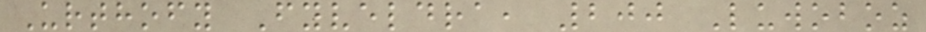Urthofy Fyveldra, 200 Luwoboz
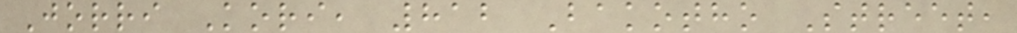Jorri Kori, 812 Bakotho Street,
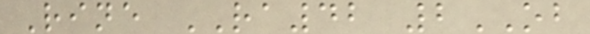Rine RA42 2OB
